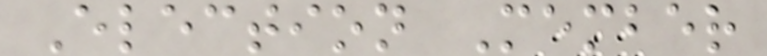Election Member
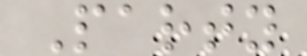Party
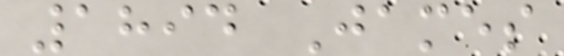1894 James
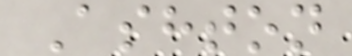Ashton
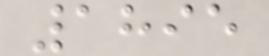1895
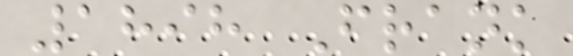1898 Frank
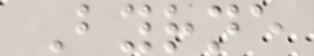Byrne
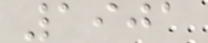1901
